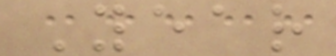Year
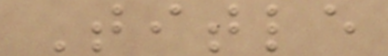Title
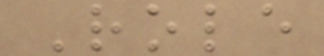Role
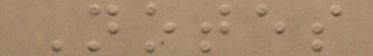Notes
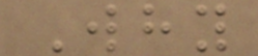Why
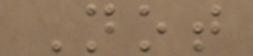Not
